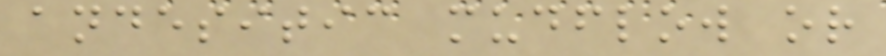andesitic mudflow or
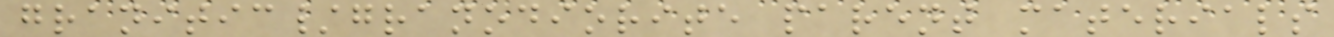granitic/granodiorite parent materials
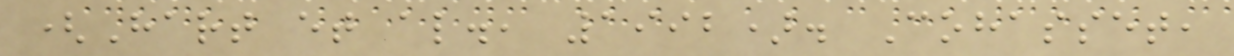(Hart et al., 1992). Cohasset,
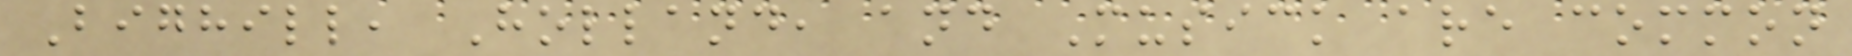Bighill, Holland, and Musick are common
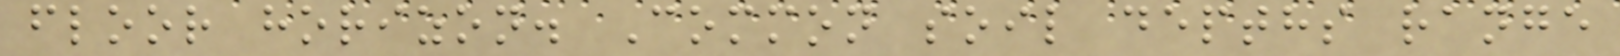floor horizon. Common soil depths range
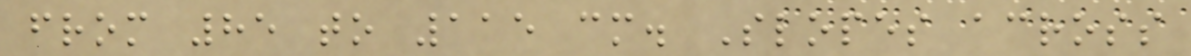from 85 to 115 cm. Slopes across
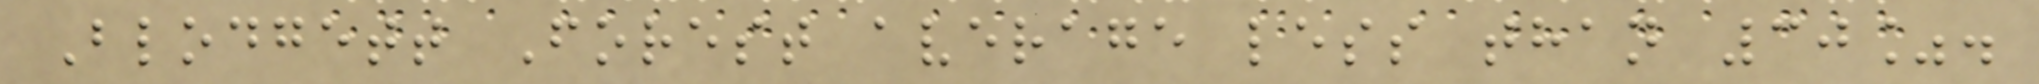Blodgett Forest average less than 30%.
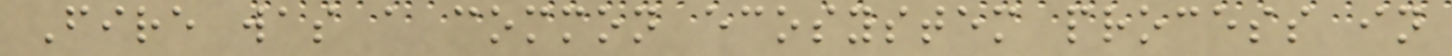Fire was a common ecosystem process in
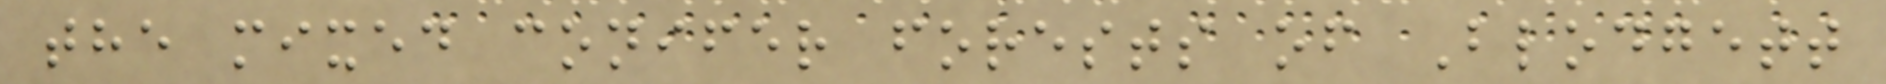the mixed conifer forests of Blodgett
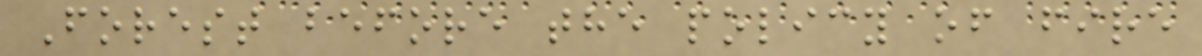Forest before the policy of fire
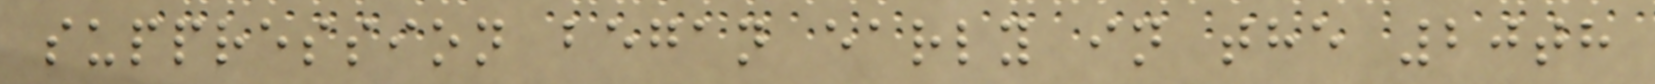suppression began early in the 20th
